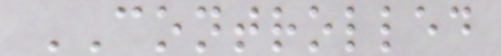CONTROLLED
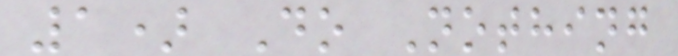1) Do Nothing
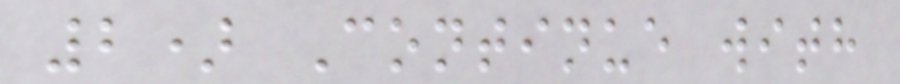2) Continue with
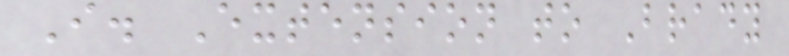I. Extension to Brady
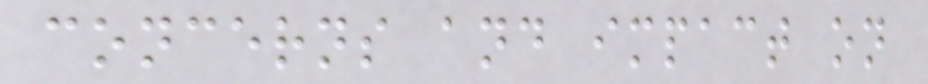concerns and impact on
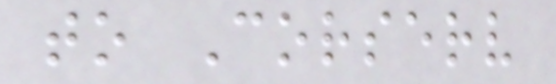to Corserv
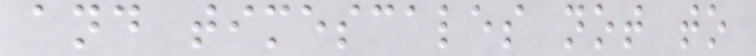and timescales not to
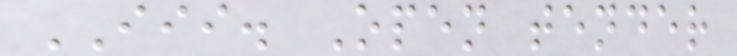III. Open tender
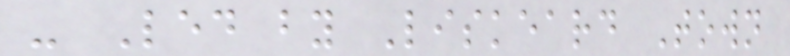- Led by Liskeard Town
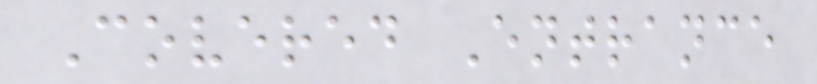Covered Entrance
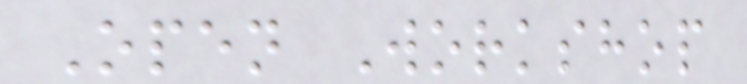Open Workshop
